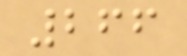266
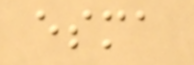esma
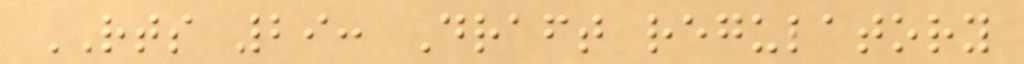RTS 29: Draft regulatory
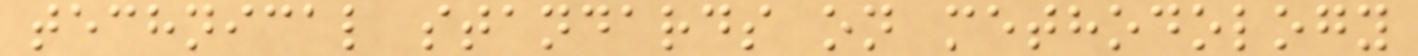technical standards on methodology
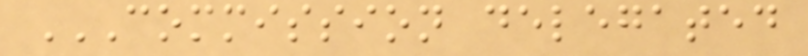COMMISSION DELEGATED
